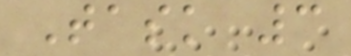Task 3
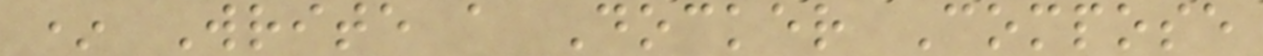* Write a Docker Compose
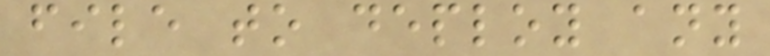file to deploy any
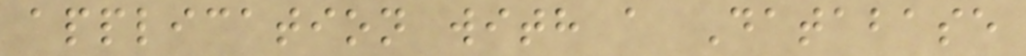application with a Database
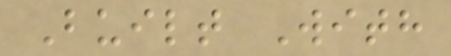Built With
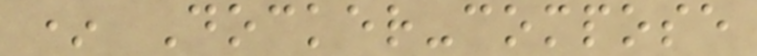* Docker-compose
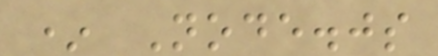* Node.js
